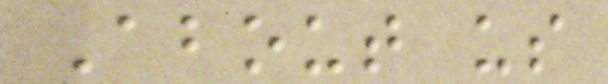About us
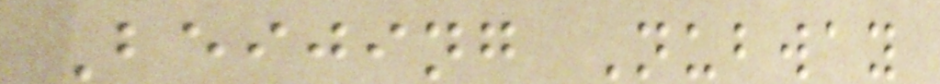Beijing Nubway
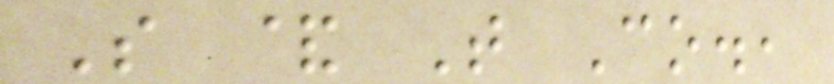S & T Co.,
